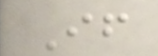If
